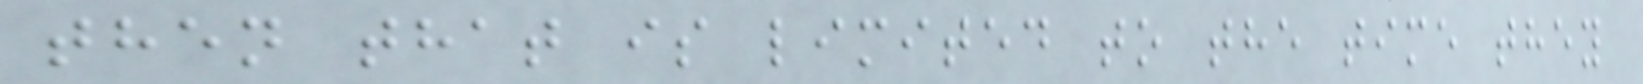then that is limited to the time they
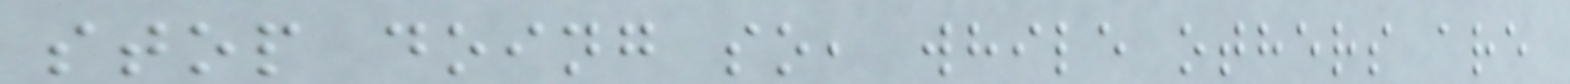stop doing so, while others are
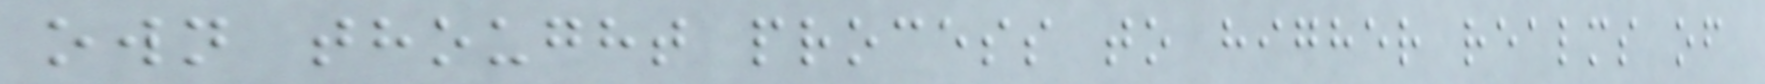own thought process to higher realms of
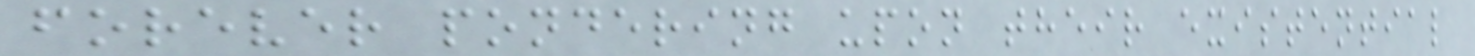forever pondering upon their existential
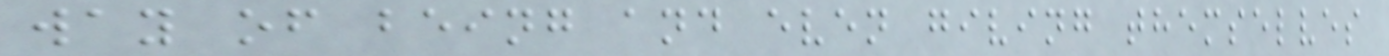way of being and even giving themselves
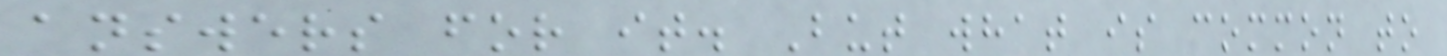answers for it. But what is common to
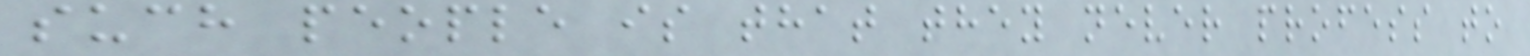such people is that they never profess to
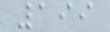199
